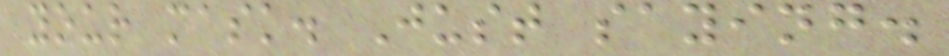your mask. Just saying.
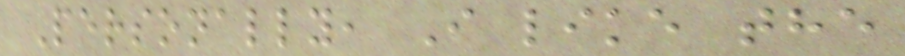Personally, I like the
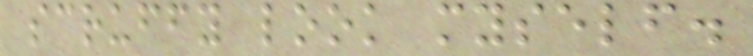scruffy look myself.
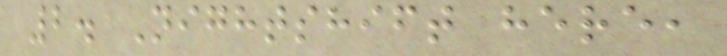2. Nightshift here,
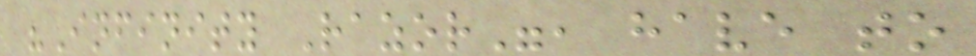"Infinity Razor", have to
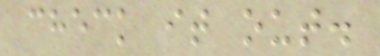check it out.
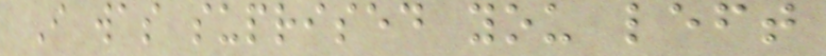I was suprised you left
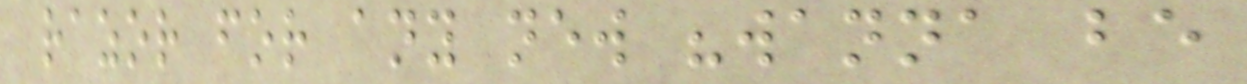razor for any new "wanna be
